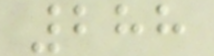288
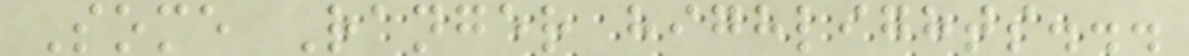Some Ranger highlights...
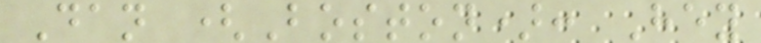Dan (Boston): Hey
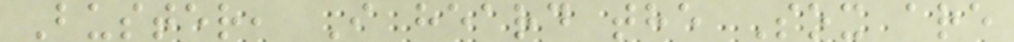Buster, I heard the Sox are
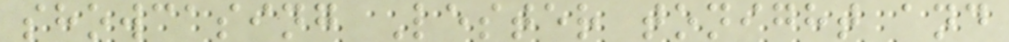showcasing Lester tonight and
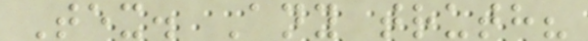Tex. Any truth?
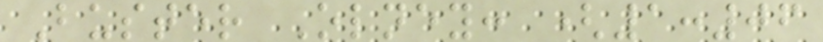Buster Olney: (1:06
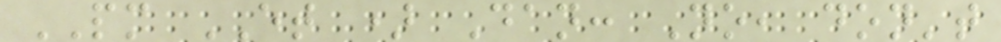PM ET ) Dan: No, don't
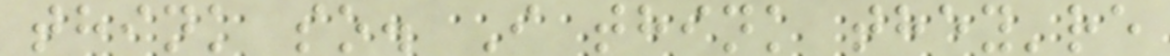think so. I think they're
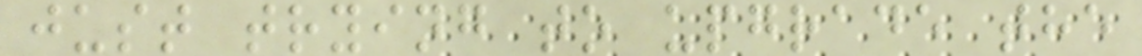just trying to upgrade the
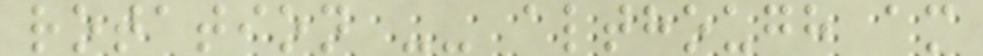rotation -- although am
